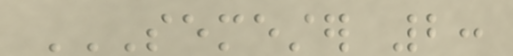SEMESTER 2:
